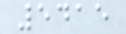5415
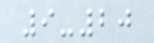9-20
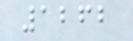1262
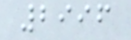2996
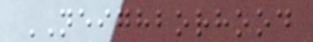NEIGHBORHOOD
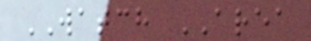WATCH AREA
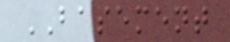BASEMENT
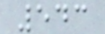543
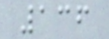136
